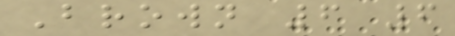Brown 6 6
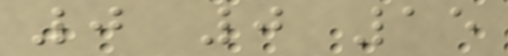0 0 15
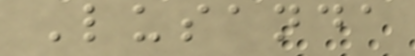Lusanda
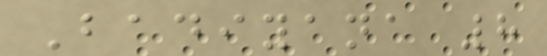Badiyana 8
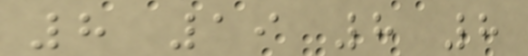8 19 8 8
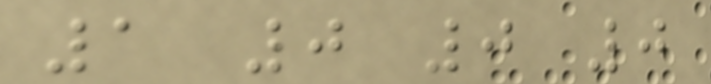1 0 0 0
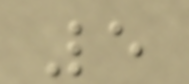5
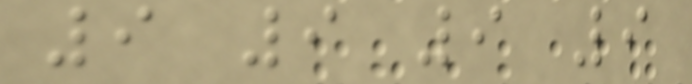9 9 9 9
